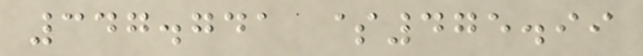347.741 $475.99
